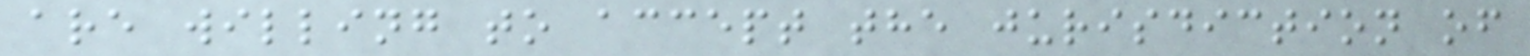are willing to accept the jurisdiction of
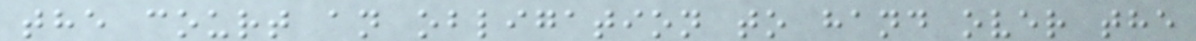the court an obligation to hand over the
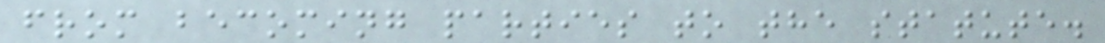from becoming parties to the statute.
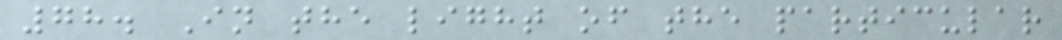78. In the light of the particular
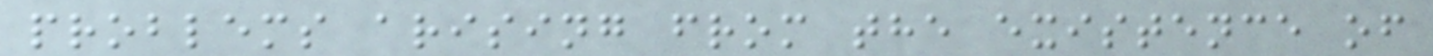problems arising from the existence of
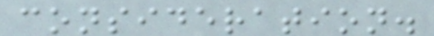consideration.
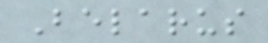Belarus
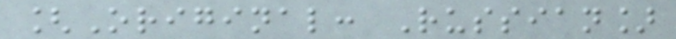[Original: Russian]
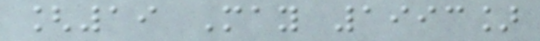[19 May 1993]
